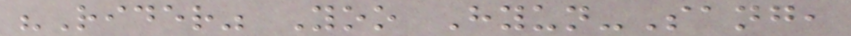"Rider" Yoo Hyun-Sang,
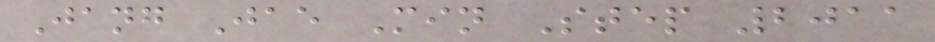Jang Jae Min Step 2011
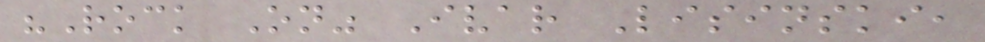"Rock On" Ivar Lisinski,
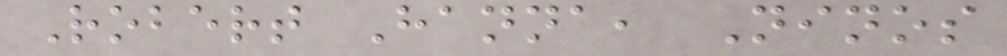Robert Hanna, Ninos
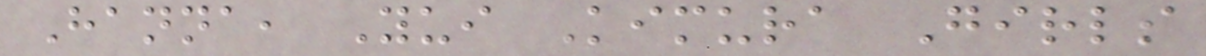Hanna, Yui Kimura Girls
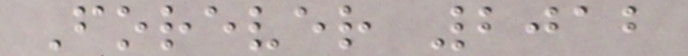Forever 2012
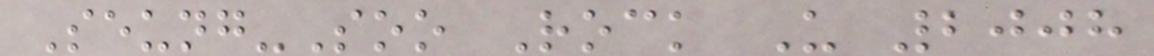Seung-Soo Rock U 2008
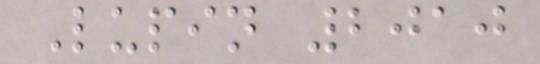Lupin 2010
